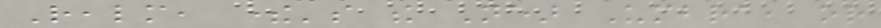Realm, there's the Near Umbra, or
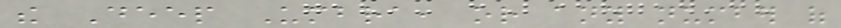the Deep Umbra, or any number of
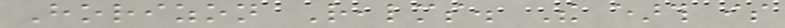Horizon Realms. The earth is
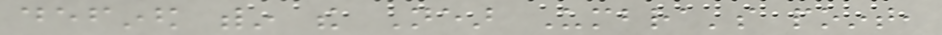defined within the Near Umbra's point,
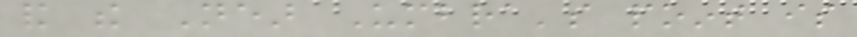and the Near Umbra's point is
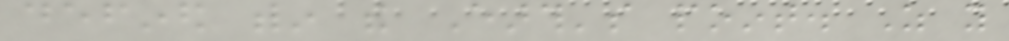defined within the Earth's point. As you
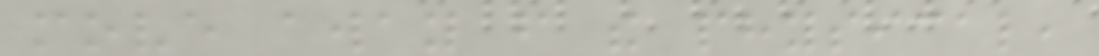move away from the physical,
